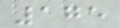175
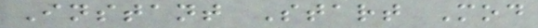Instant Start Mod
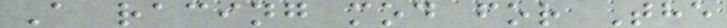A racing mod for The
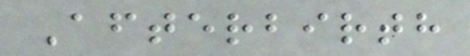Afterbirth
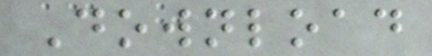Download
